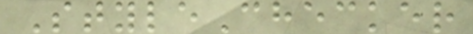StyleChecker
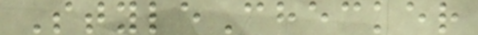StyleChecker
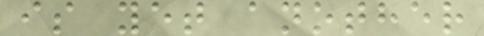is yet another
